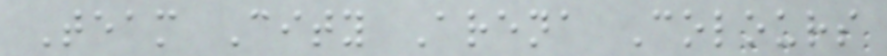Team City Arena Colours
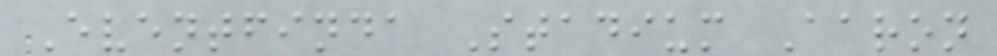Eventfinda Stadium Aaron
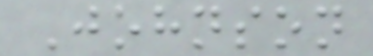Johnson
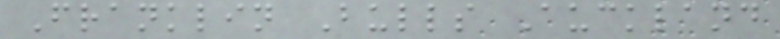Franklin Bulls Auckland
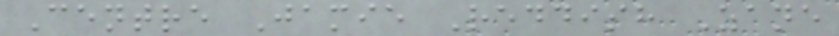Centre Jamie Reddish Zane
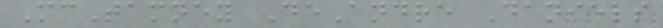McTamney DeAndre Daniels
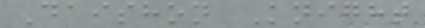Daishon Knight
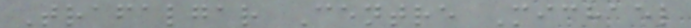Trafalgar Centre Michael
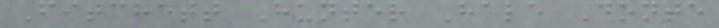Fitchett Hunter Hale Donte
